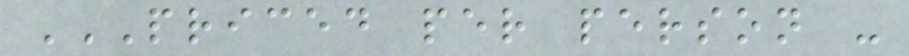PRICED PER PERSON -
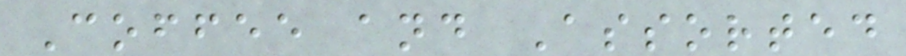Coffee and Assorted
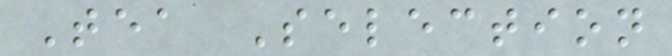Tea Selection
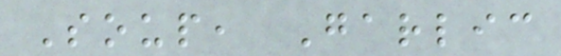Soup, Garlic
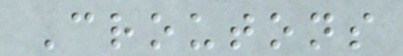Croutons
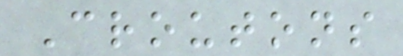Croutons
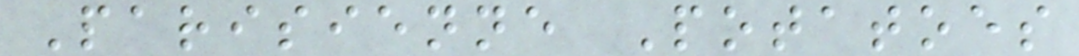Parisienne Potatoes
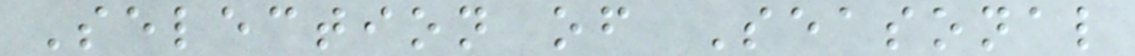Selection of Seasonal
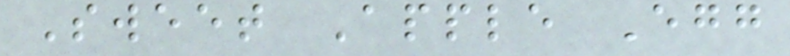Sweet Apple Egg
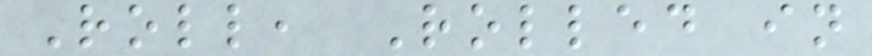Roll, Rolled in
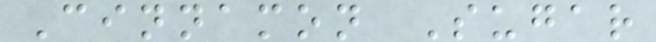Cinnamon Sugar
